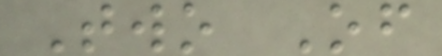Two Of
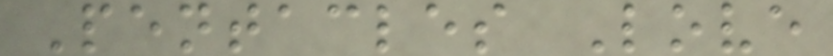Pentacles Love
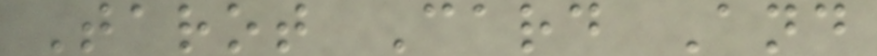Tarot Card And
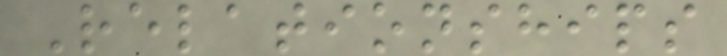Relationships
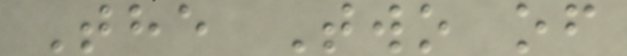The Two of
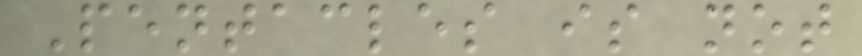Pentacles is not
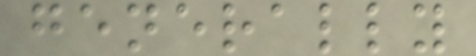generally
